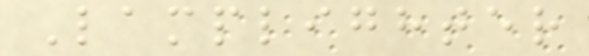Lamplighter
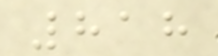818
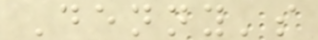Denny's
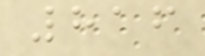816
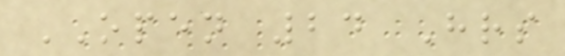OPEN 24 Hrs
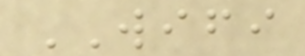WIFI
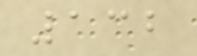132
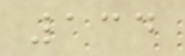134
